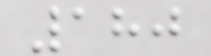180
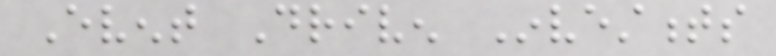Event Driven Investments
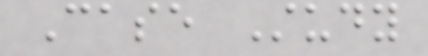Case Study
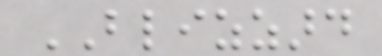BLIZZARD
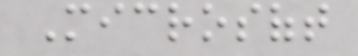Microsoft
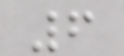6
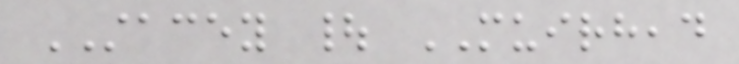STACEY | MUIRHEAD
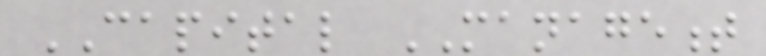CAPITAL MANAGEMENT
